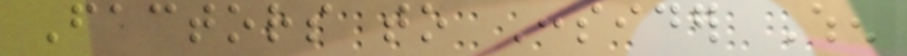Factors to Consider When
